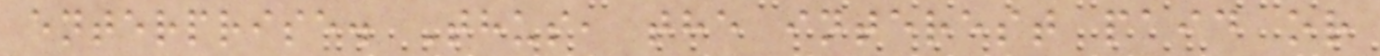enterprise. Thus, the interest paid or
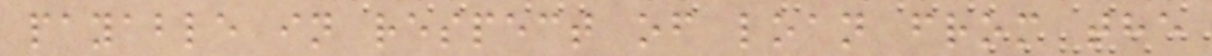payable in respect of loan from the
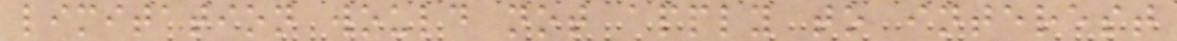limitation would not apply to interest
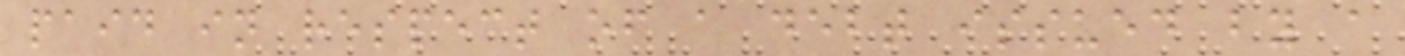paid in respect of a debt issued by a
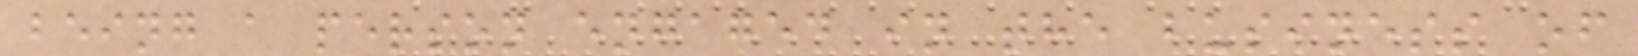being a person engaged in the business of
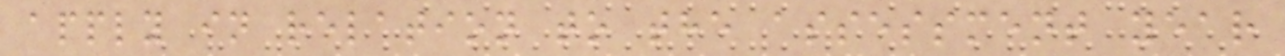apply in relation to the assessment year
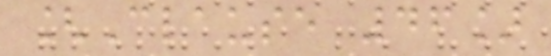[Clause 46]
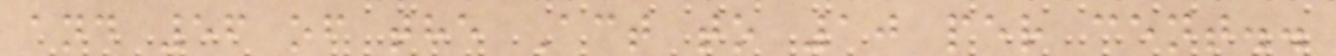and 56 of the Act to 10 per cent..
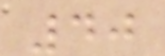40
